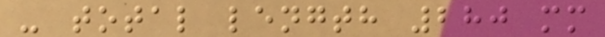- total length 280 mm
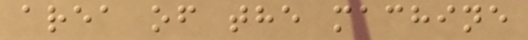area of the machine
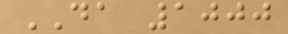DA 1000
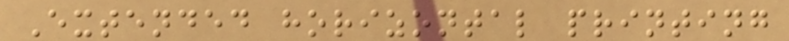Extended horizontal printing
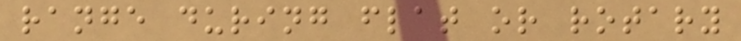range during flat or rotary
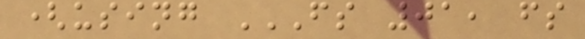(using FS 01, FS
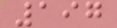197
